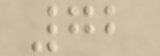72
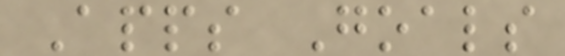Apps Goals
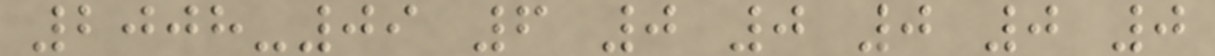2008-09 6 0 0 0 0 0
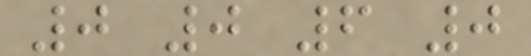0 0 6 0
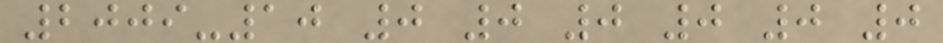2009-10 0 0 0 0 0 0
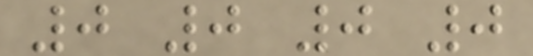0 0 0 0
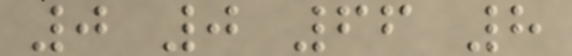0 0 66 8
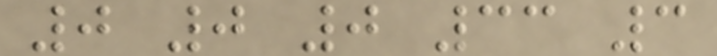0 0 0 33 3
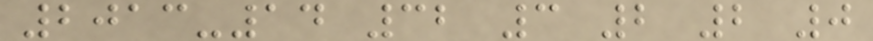2013-14 32 3 2 2 0
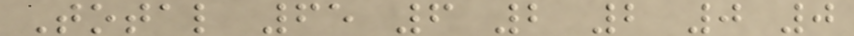Total 65 6 2 2 0 0
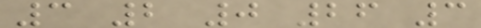3 2 0 26 3
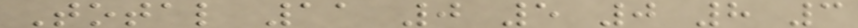Total 11 0 5 0 8 3
